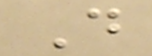D
